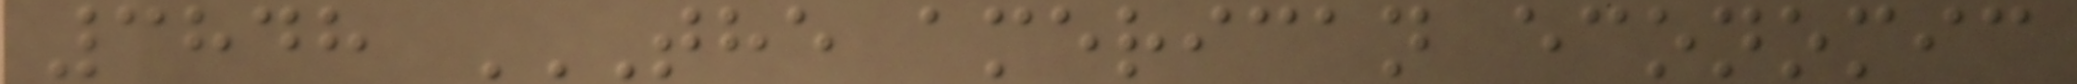3848 THE AMERICAN ECONOMIC
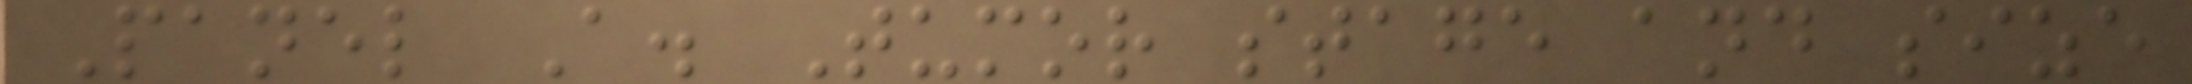Panel A. Tumor stage and size
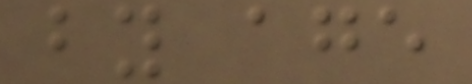by age
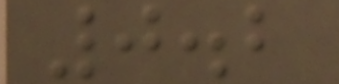0.2
